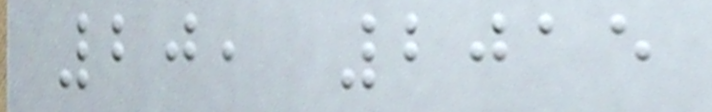20, 2015
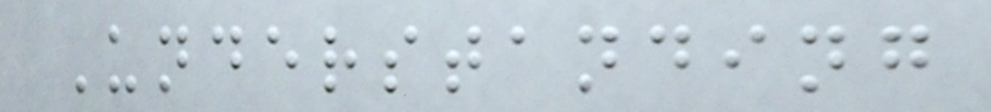Understanding
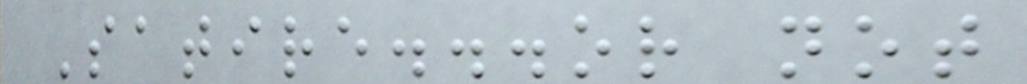Satire...or not
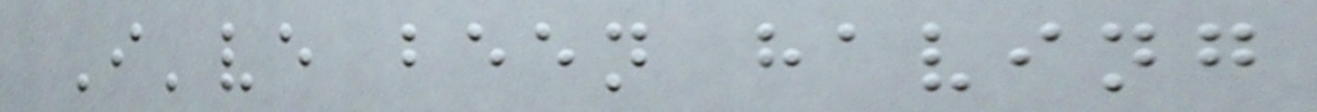I've been having
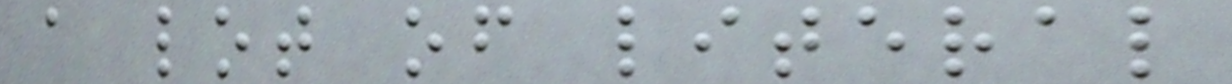a lot of literal
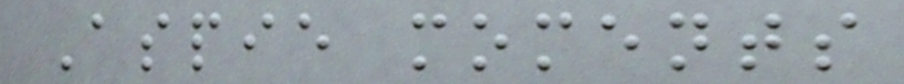Aspie moments
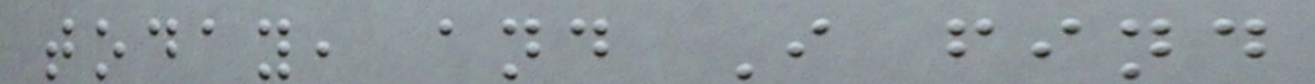today, and I find
